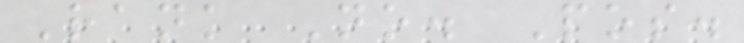Rank No. Pos.
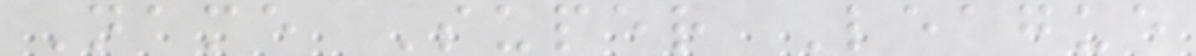Name Super League
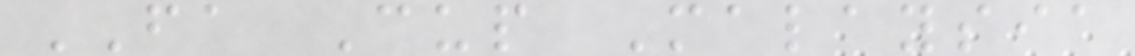FA Cup Malaysia
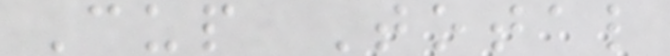Cup Total
